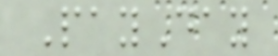PayDay
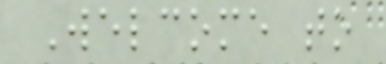Welcome to
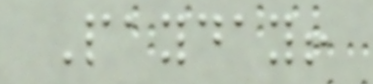Payday!
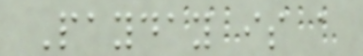Payday is a
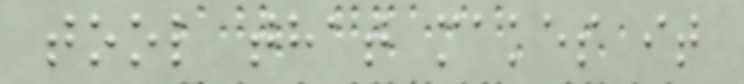tool that makes it
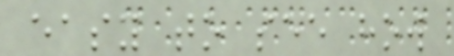easy to see how
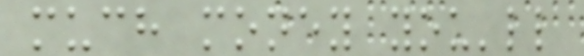much money you'll
